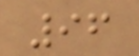96
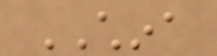CHINA
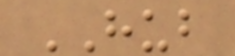HUB
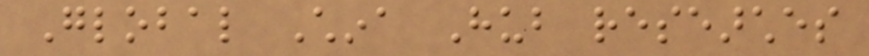Global China Hub researches
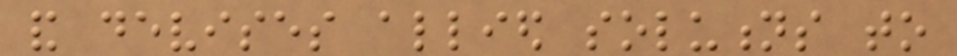and devises allied solutions to
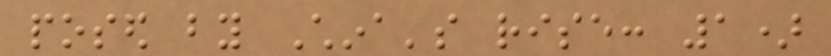posed by China's rise: 1)
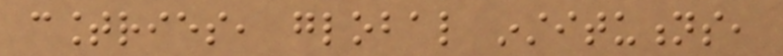countries, global institutions,
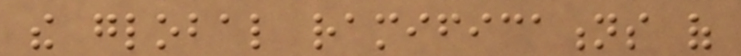the global ramifications of
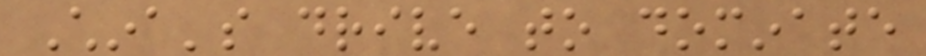China's drive to dominate
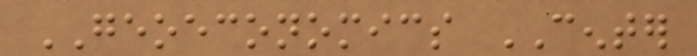GEOECONOMICS CENTER
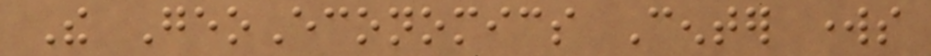The GeoEconomics Center works
